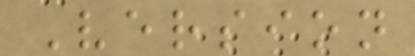Version
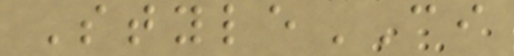StyleCI
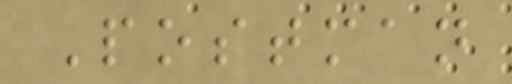Postman
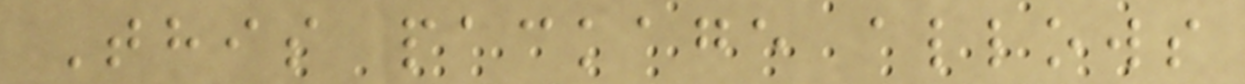This package allows
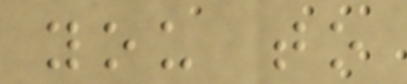you to
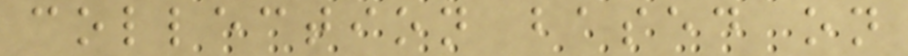collection based on
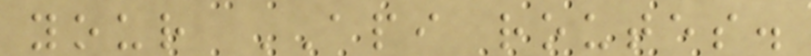your API routes.
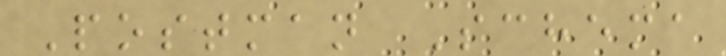Postman Schema
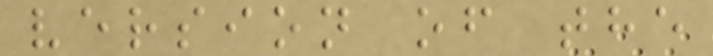version of the
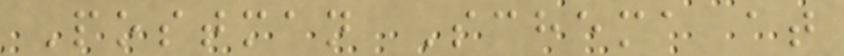Postman Schema at
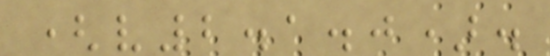(v2.1.0).
